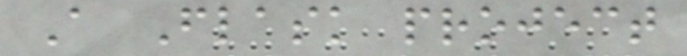A Flask project
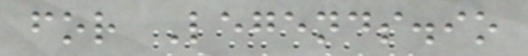for Legends.io
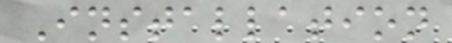Installation
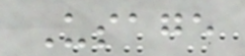Usage
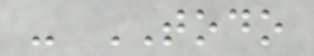- TODO
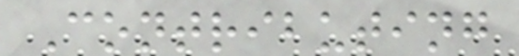Contributing
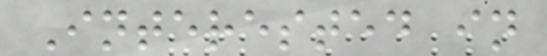Interested in
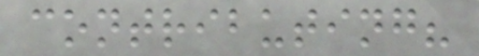contributing?
